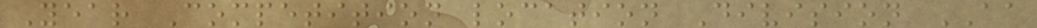Year Competition location Division AA
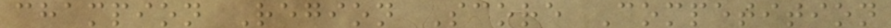champion Region Score Competition
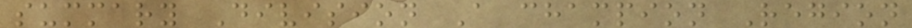summary Division A champion Region
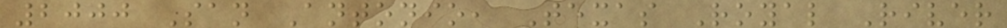2000 San Antonio, Texas Royal River
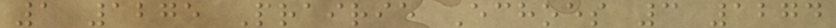1 1275 Prairie Echoes 3 1274
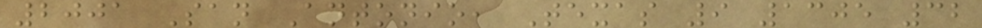2001 San Antonio, Texas 9 1305 32
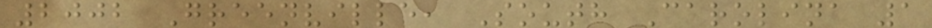2002 Greenville, South Carolina 1
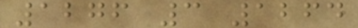1276 3 1264
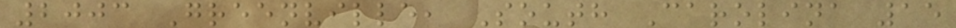2003 Greenville, South Carolina 15
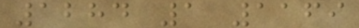1284 1 1169
